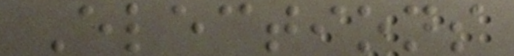Elections
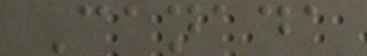Canada
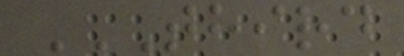THIRD
